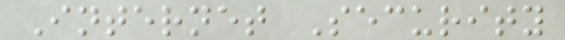Internet Security
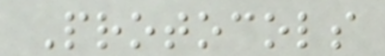Protocols
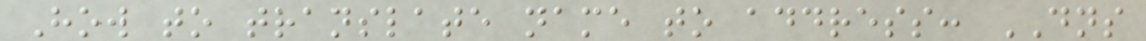How to translate name to address: DNS
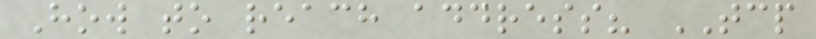How to reach address? TCP
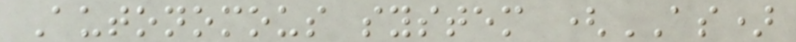Autonomous system (AS)
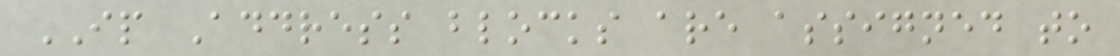IP Address blocks are assigned to
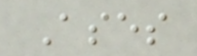Ases
